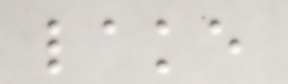lake
